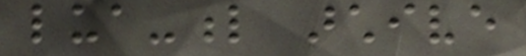lua-l archive
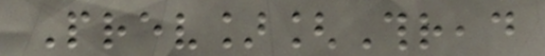Prev][Thread
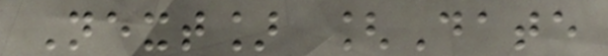Next] [Date
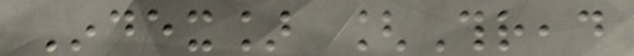Index] [Thread
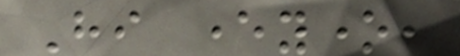Hi everyone,
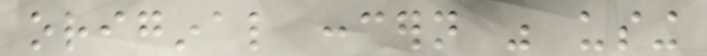original concern was using
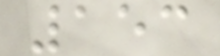153
